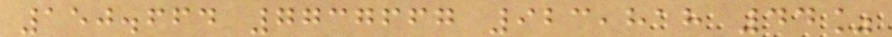150.664 7737667 923,818 44%
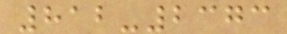812-2373
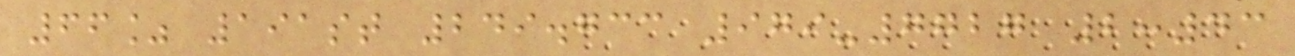66% 191st 249.733 979-7727 2:43
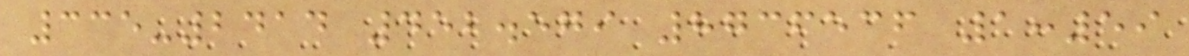335-2414 452.579 8736536 1:59
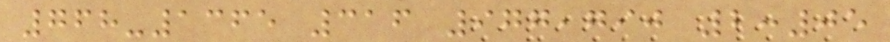768-1365 316 977,790 2:05
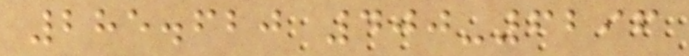285.620 400-6296
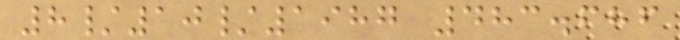8/10/1987 483.686
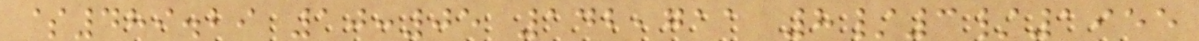$489.29 10:05 142,711 8/3/1955
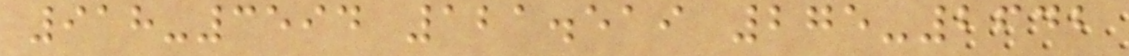918-3594 121.519 275-2642
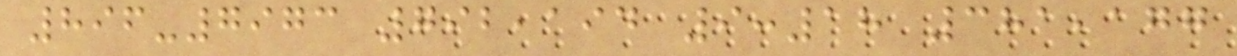896-7973 792,194 9:18 381,177
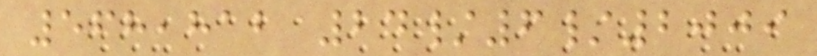568,812 24/6/2009
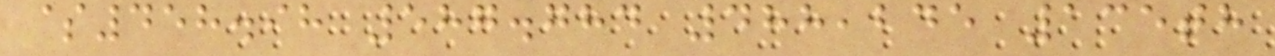$458.98 587.784 488,245 135th
